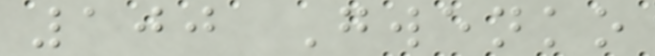100 Gwenko
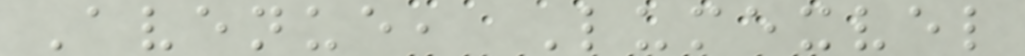Avenue, Lumexvel
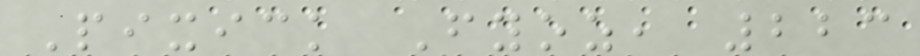Pixick Fyoz, 223
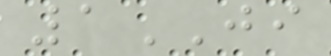1JI
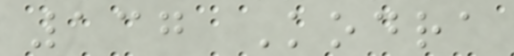137 Kodra
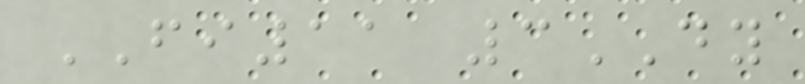FI11 3DY
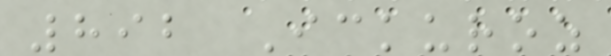892 Ickuroz
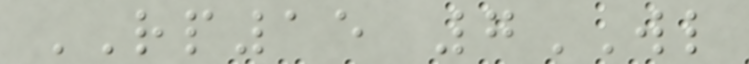RP15 7WL
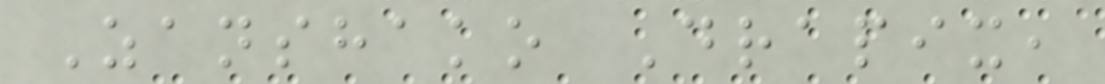Zanshako Drapix,
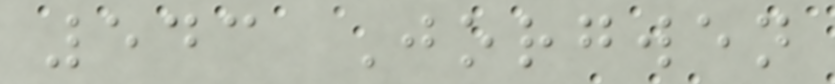543 Jorgwen
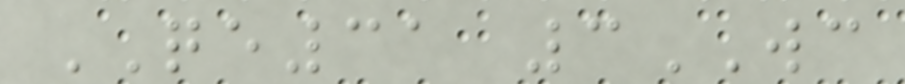QE31 3WC
